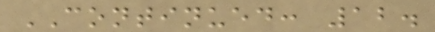CONTINUED: 12.
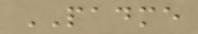PADME
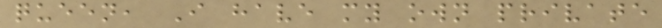queen, I have my own private
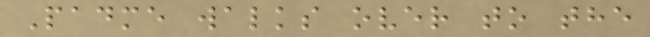Padme walks over to the
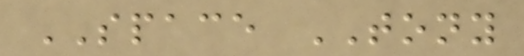SPACE TONY
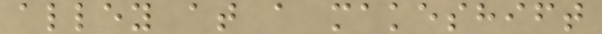alley at a makeshift
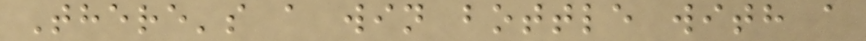There's a win bottle with a
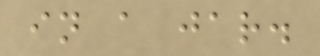in a jar.
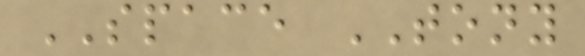SPACE TONY
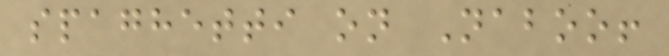spaghetti on Naboo!
